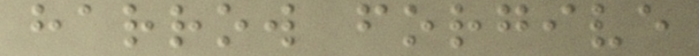harrow forgive
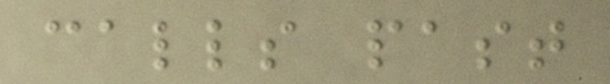calls past
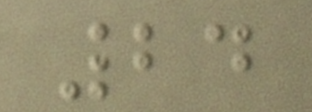24
